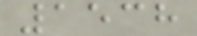1538
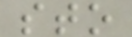sto
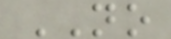NO
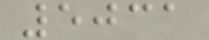5031
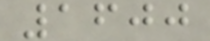1600
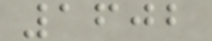1602
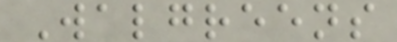Walgreens
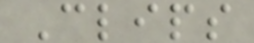Clips
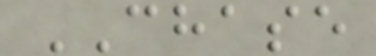CHASE
